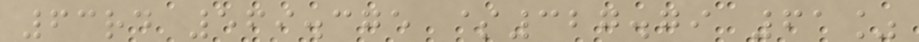63rd 569.375 $327.79 61%
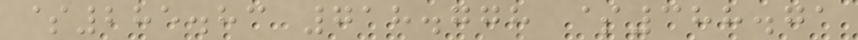$285.83 718.778 $388.71
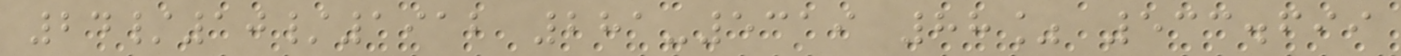24/10/1912 281-5319 88% 533.699
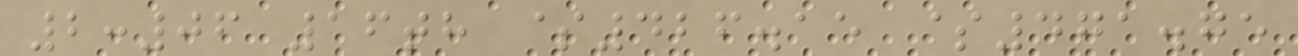2:06 16th $426.15 $471.75
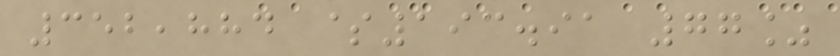352,884 $193.91 77%
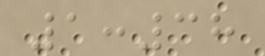1:38
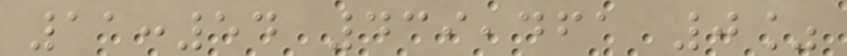11:54 439,461 0%
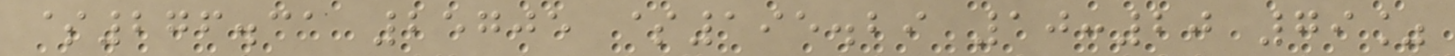$276.31 25705 $195.29 10:20 79%
